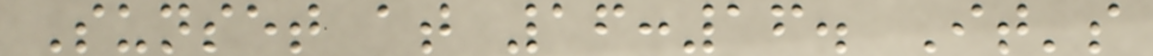Sunset at 16:16. It's
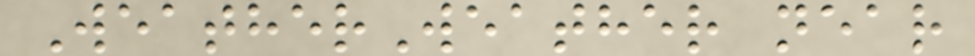WeatherWeather near
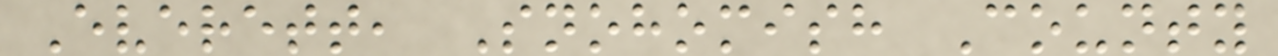Everett, Snohomish County
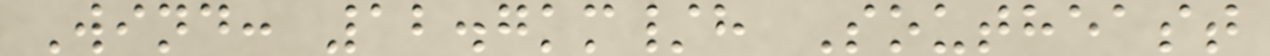Wind: 12.7km/h Southeast
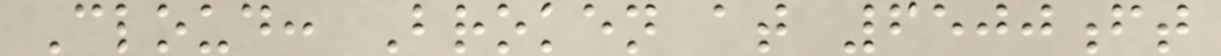Cloud: Broken at 6500ft
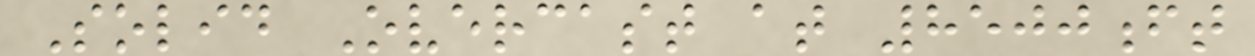Solid Overcast at 8500ft
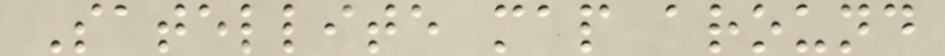Satellite map around
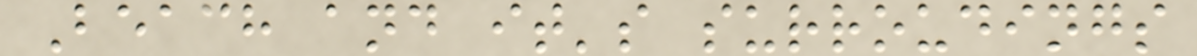Beach and it's surroudings
